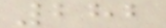282
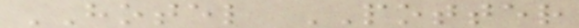HOTEL POTTER
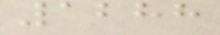1288
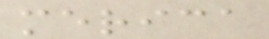merica
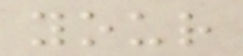your
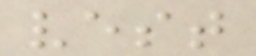vest
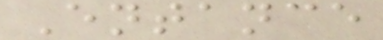Entance
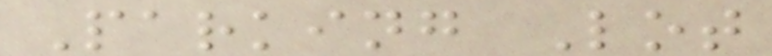Parking Lot
